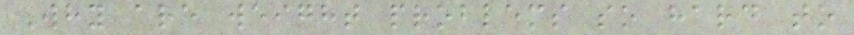Why are weight problems so hard to
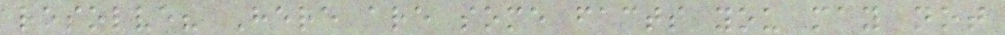resolve? Here are some facts you may not
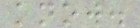know.
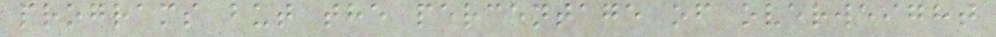programs but the percentage of overweight
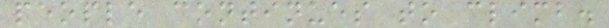people continues to climb.
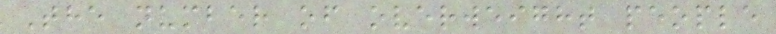The number of overweight people
